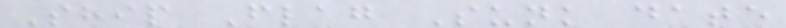Ship Flag Sunk date
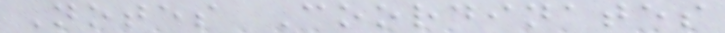Notes Coordinates
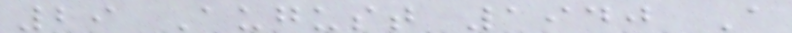29 August 1940 A
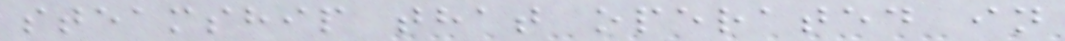steamship that operated in
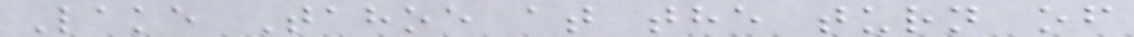Lake Tahoe at the turn of
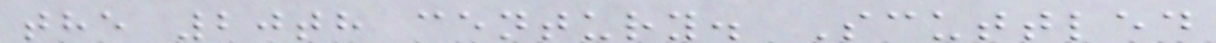the 20th century. Scuttled
